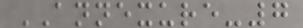ANNEXURE-7
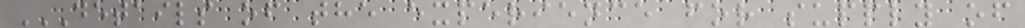DETAILS OF THE EXPERIENCE FOR SUPPLY OF
